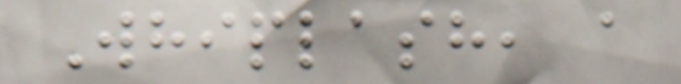Whiplash, a
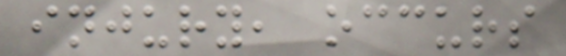injury, occurs
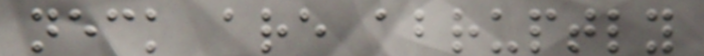neck are abruptly
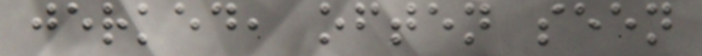jerked, often seen
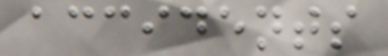accidents
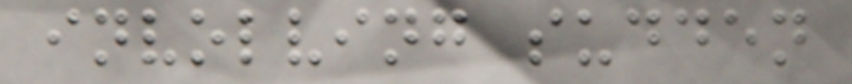involving sudden
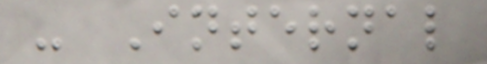- Internal
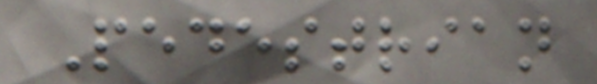Pedestrian
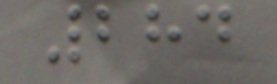284
